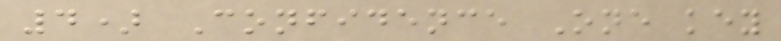4) Confidence One key
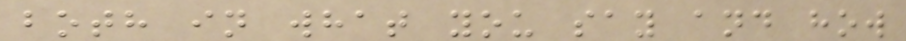both in what you say and how
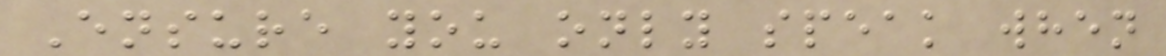Ensure you only speak when
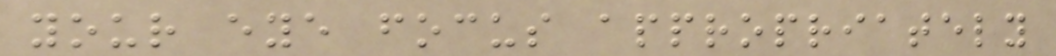your eye focus appropriately
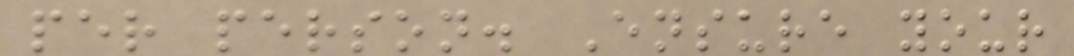per person. Ensure your
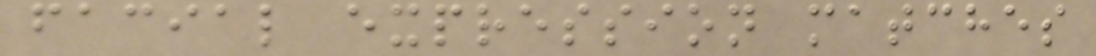facial expression matches
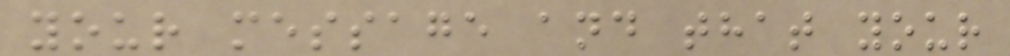your message and that your
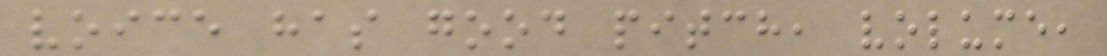voice has good pitch, volume,
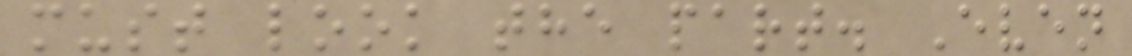must look the part. Even
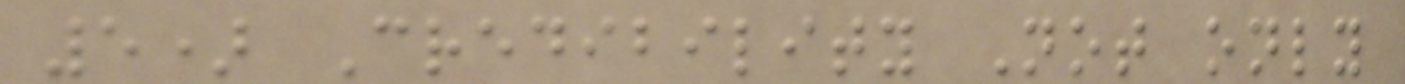5) Credibility Not only
